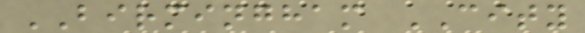BIRMINGHAM CITY
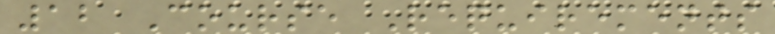12 Course Requirements
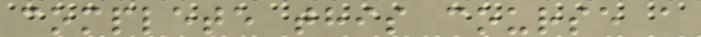complete this course a
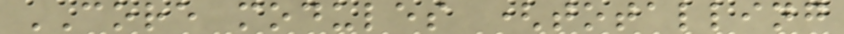CORE modules (totalling
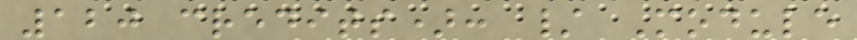120 credits): / Module
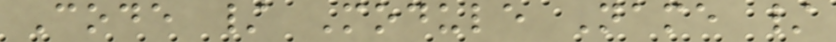Code / Module Name /
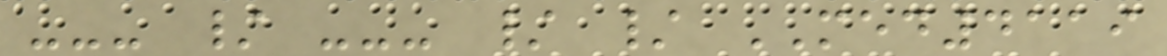--- / --- / / MED4119
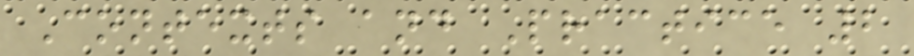Contexts and Practice 2
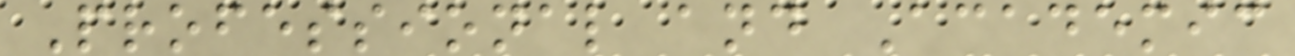Professional and Academic
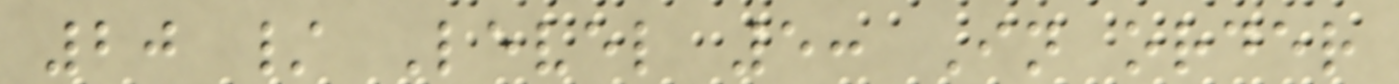20 / Level 5: In order
